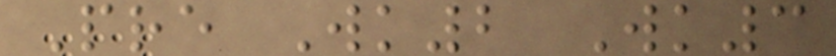Pre Wk2 Wk3
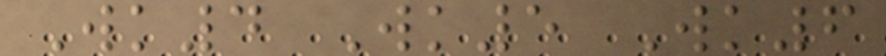Wk4 Wk5 Wk6
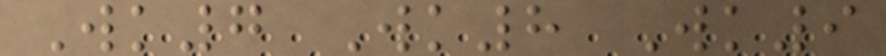Wk7 Wk8 Wk9
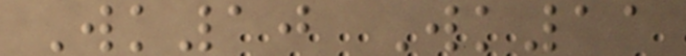Wk10 Wk11
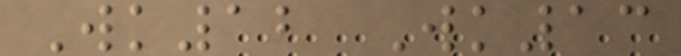Wk12 Wk13
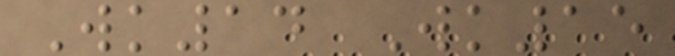Wk14 Wk15
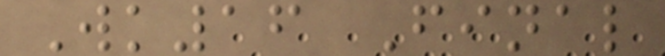Wk16 Final
